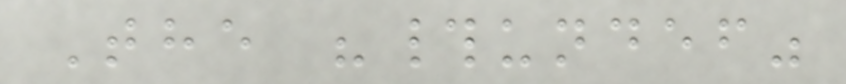The "#undef"
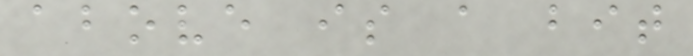above is a bit
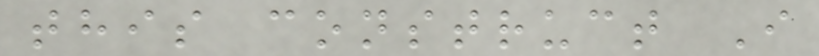this construct I
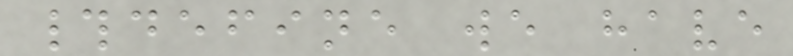#define we have
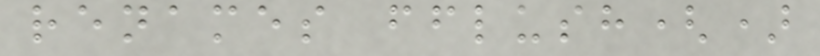renames fflush()
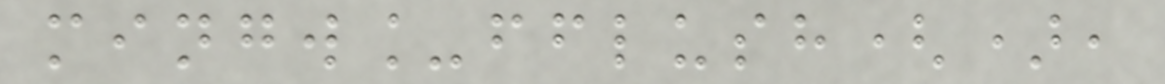mingw_fflush(),
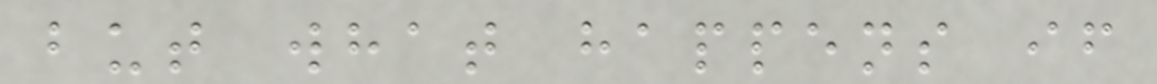but what happens if
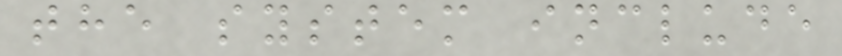the system include
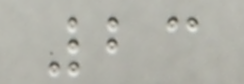23
